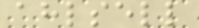ahlsell
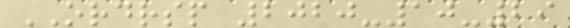ORDRSP 2020-10-29
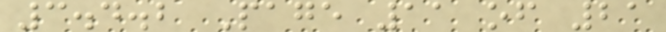3.4.2 Page 11 of 21
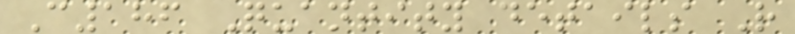C186 Quantity details R
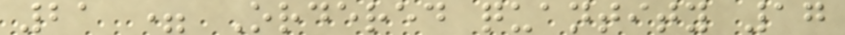21 = Ordered quantity 17
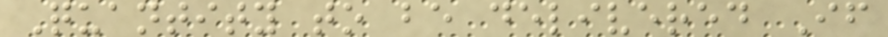Quantity to be delivered If
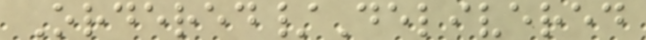Ordered/Delivered
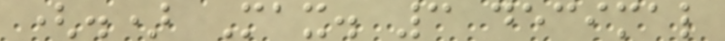(.) Max. 3 decimal
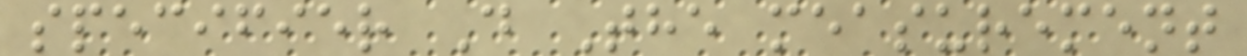specifier D The measurement
